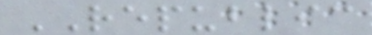REPUBLIC
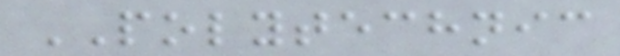POLYTECHNIC
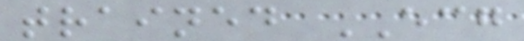trained ECG
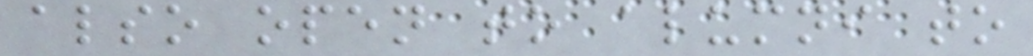also open to alumni to
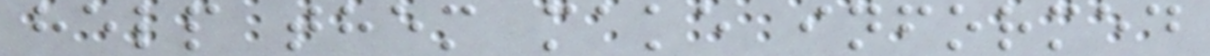help them make informed
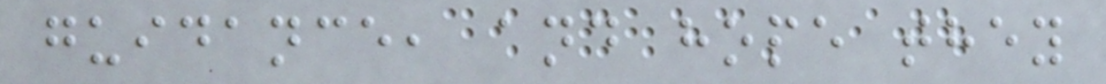guidance, and hope they
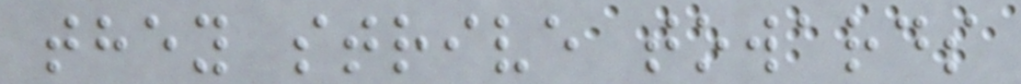they strive towards
